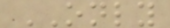ONLY
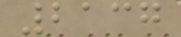2137
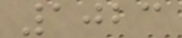1023
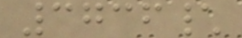3736\
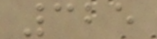325
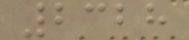2328
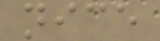nice
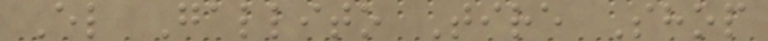El Gallito Tire Shop
